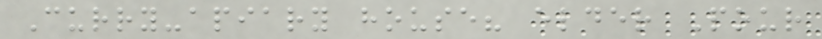Curry-apiary house? elder Pour
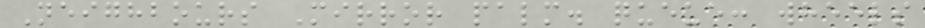Neighbours Mirror palm. queue: wheels
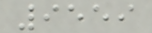9559
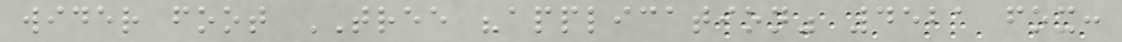wider foot TREE "application" 4521 fox:
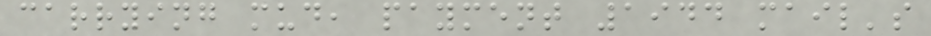carrying mud, payment 1944 mail's
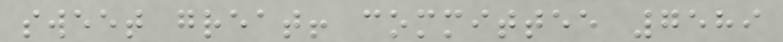sweet great! committee 7589
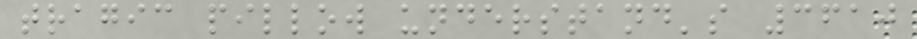tragic pillow understand's 3610
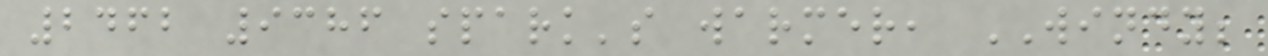2462 9386 spark's warmer, WINDY;
